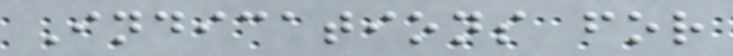Indications for
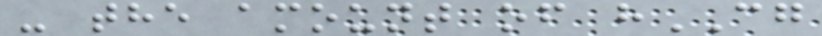- the amount of hCG
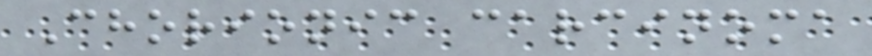Chorionic carcinoma
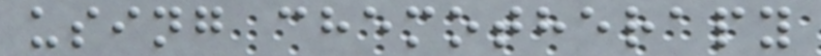using chemotherapy
